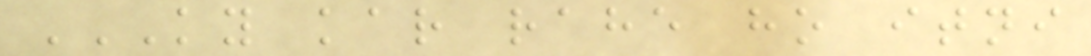KY KAR RAHE HO ITNI
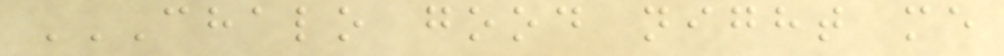CHALO GOOD NIGHT ME
